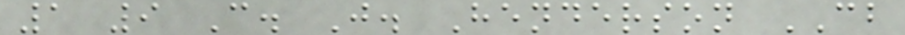1 9 C. J. Henderson CB
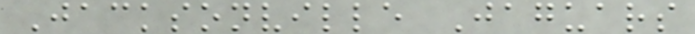Jacksonville Jaguars
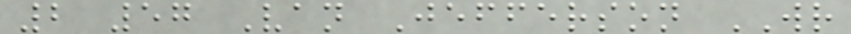2 57 Van Jefferson WR
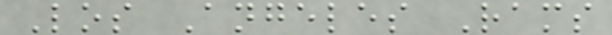Los Angeles Rams
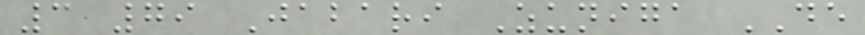3 79 Jabari Zuniga DE
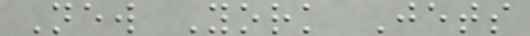New York Jets
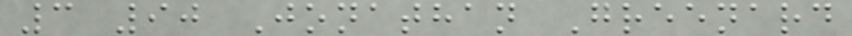3 90 Jonathan Greenard
